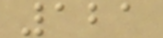121
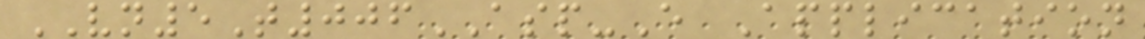VN5T006ASP-E Application
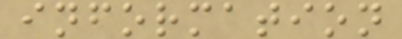information
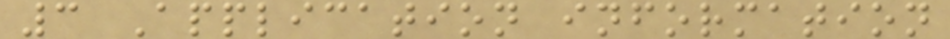3 Application information
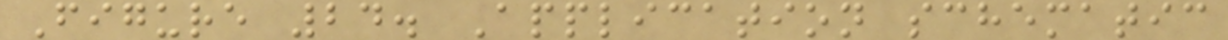Figure 24. Application schematic
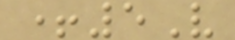+5V
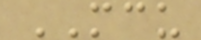MCU
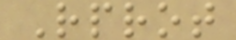Rprot
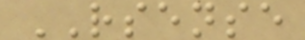RSENSE
